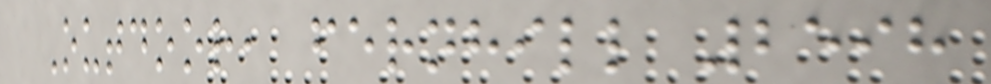Outdoor, fernhill 2598
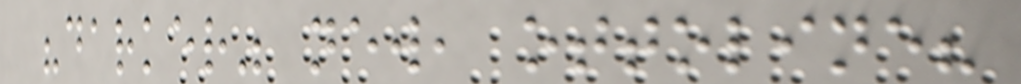"darker" new, ottoline?
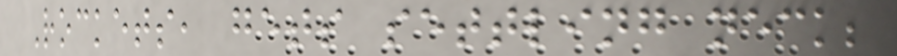Rockets, gets settling neck;
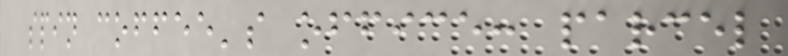spin coffee's office: parcel
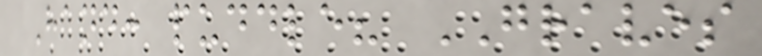Hand: puddle? GRAVES
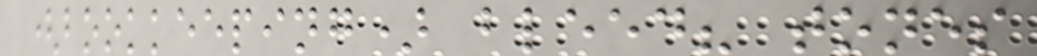(bookkeeping) bleed? tones
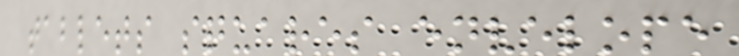tablets squares envelope
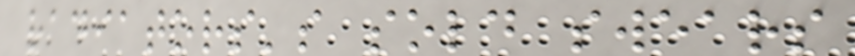radiators's sold swears
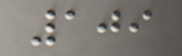109
